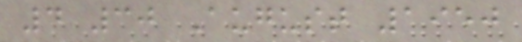4 30 August 1950
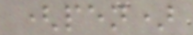(pen)
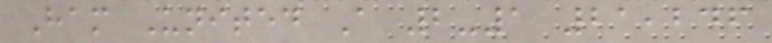Ham United A 2-1 21,246
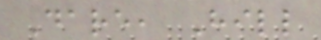Dare, Hill
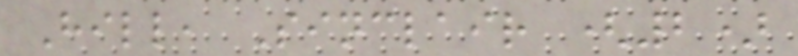Hill, Sinclair (2)
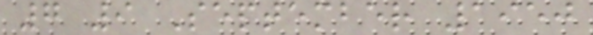7 9 September 1950
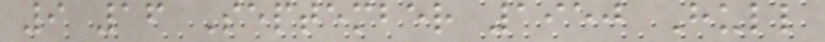9 16 September 1950 Hull
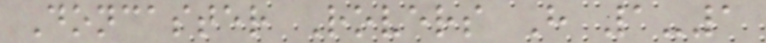Doncaster Rovers H 1-1
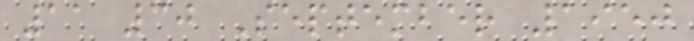11 30 September 1950
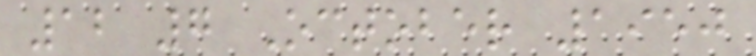12 7 October 1950
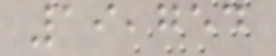19,754
